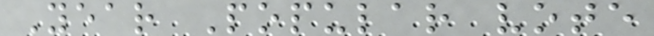Year Popular vote
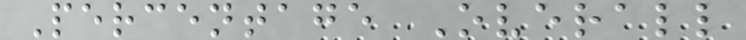Percentage Overall
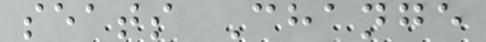seats Change
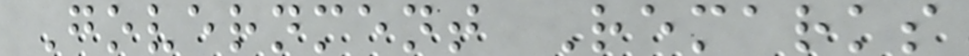Government Remarks
